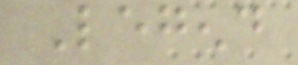Legend
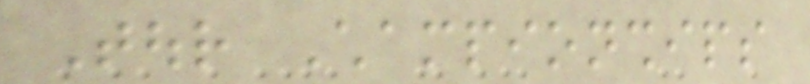Tour Championships
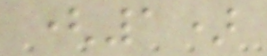(1)
